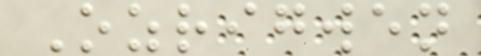Ozrigwen
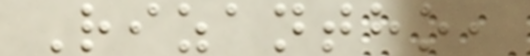Rizantho,
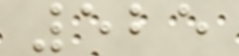525
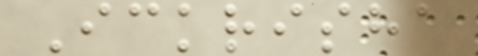Ickrisha
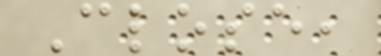Close,
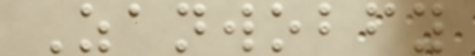Zanwobfy
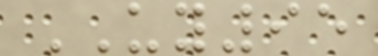UY95
